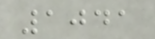1041
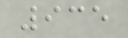935
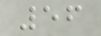56
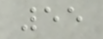55
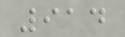914
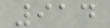914
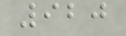920
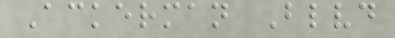Ackerman Blvd
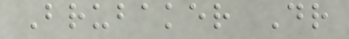Brubaker Dr
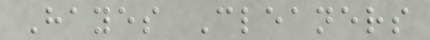Hayes Cleaners
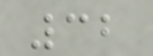32
